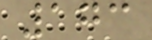173
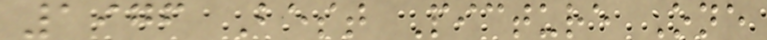1976 Best Picture One
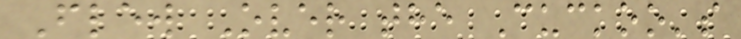Flew Over the Cuckoo's
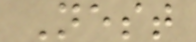Nest
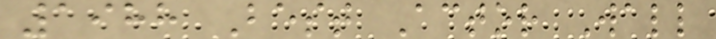1988 Best Actor Wall
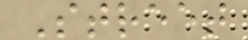Street
